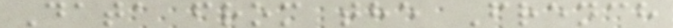Data from the French
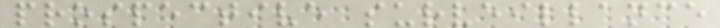prospective surveillance
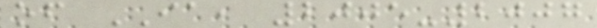of IA, 2005-2007
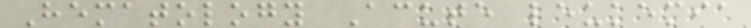Hematology Acute leukemia
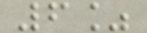6%
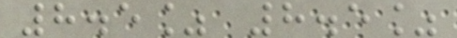8.5% 8.5%
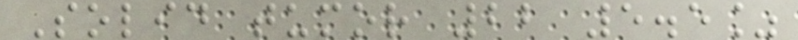Solid tumor 22 5.5%
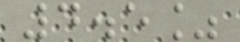4.5%
